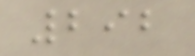292
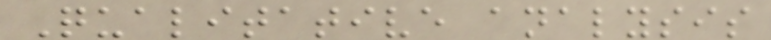Qualitative analysis
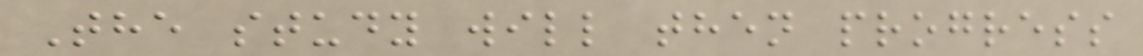The study will then progress
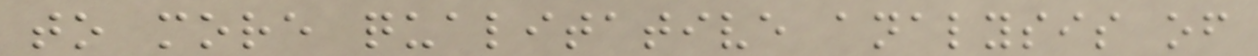to more qualitative analysis of
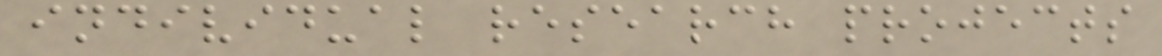individual research projects
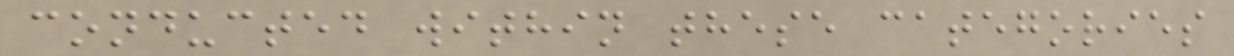conducted within these categories
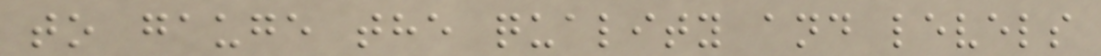to gauge the quality and levels
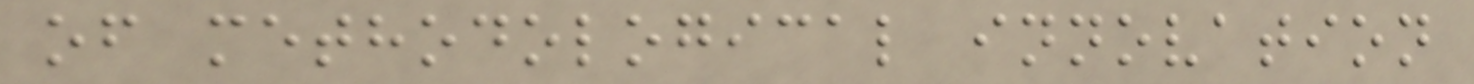of methodological innovation
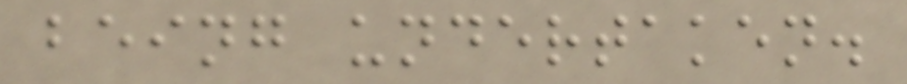being undertaken.
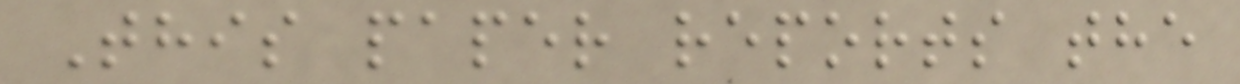This paper reports the
